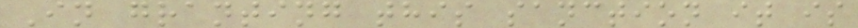In granting this sanction it is
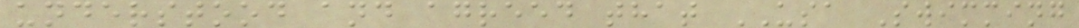understood and agreed that USA Swimming
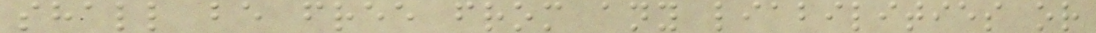shall be free from any liabilities or
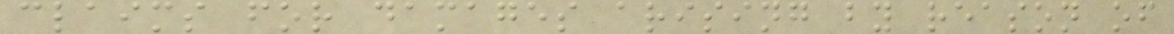claims for damages arising by reason of
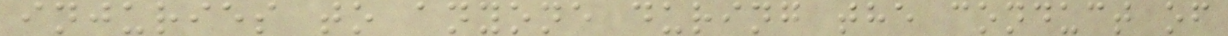injuries to anyone during the conduct of
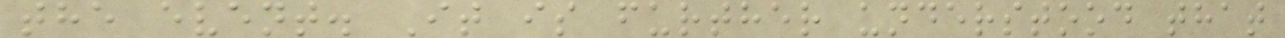the event. It is further understood that
